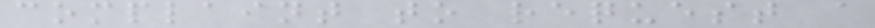complaint to request a
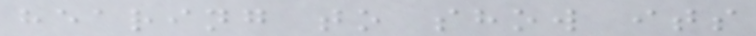hearing to show its
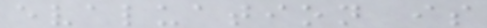evaluation is
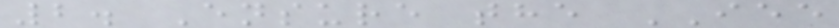2. Ensure the IEE
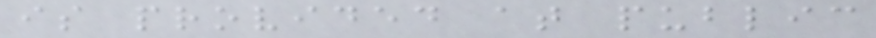is provided at public
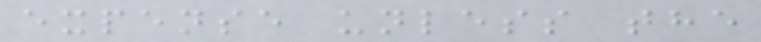expense unless the
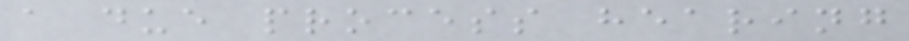a due process hearing
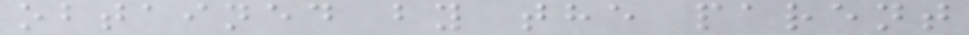obtained by the parent
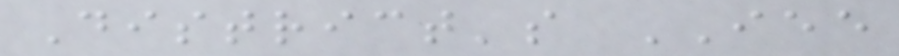District's IEE
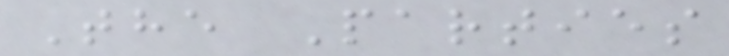The Parties
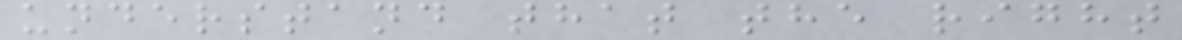understand that the right
